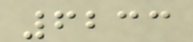6233
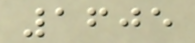1605
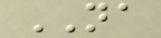NA
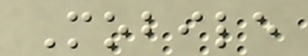Mobile
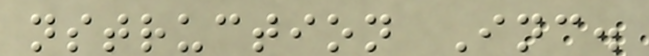nstruction Inc.
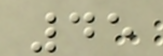45
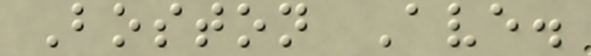Boston Ave.
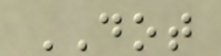DOT
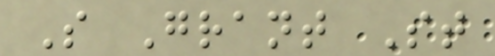S Grant St
